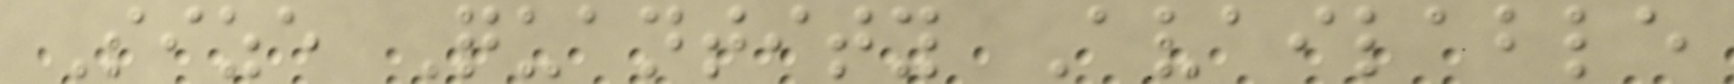Size Quantity Available
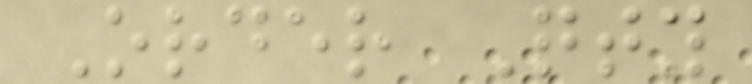Order Qty
